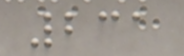231
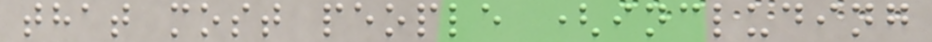that most people (including
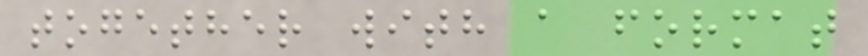together with a format
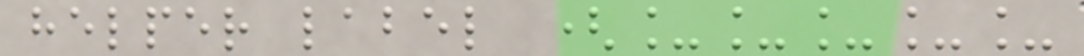helper label (_____
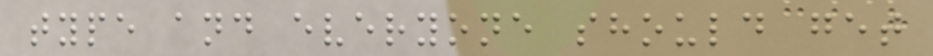type and everyone should get
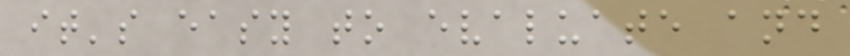it's easy to evaluate and
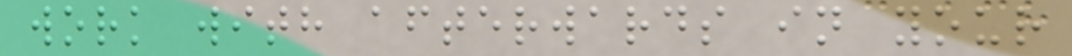work with afterwards in your
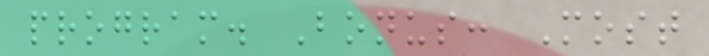program. Bonus: Most
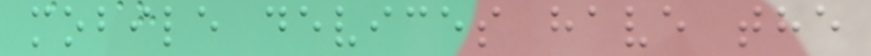mobile devices have the
